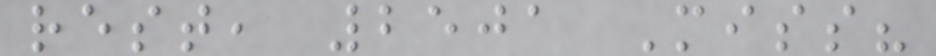rest, 2501 Miss?
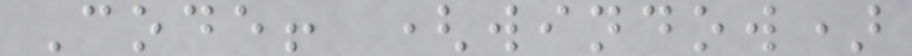Code! (window)
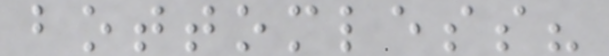bottomless?
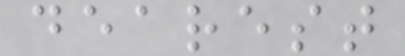dearest
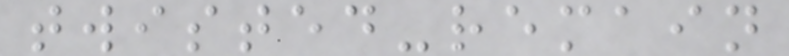twisted-remain
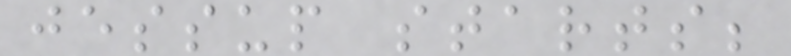jessup starts;
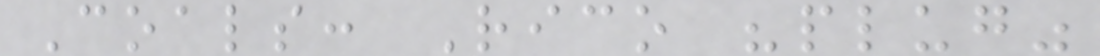Coals: Rico "plug"
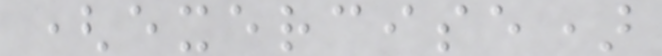(exercise)
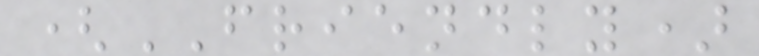(FRIENDLY)
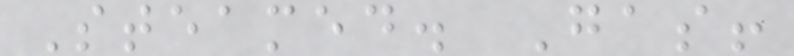Steamed. Gas!
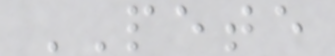PETE
